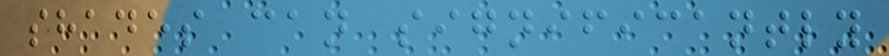shades can significantly
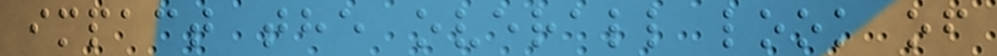impact the overall look of
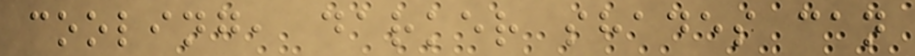cooling, darker shades can
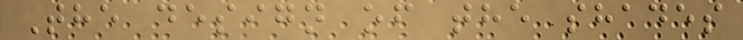The design of the shades
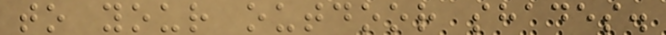to your outdoor shades.
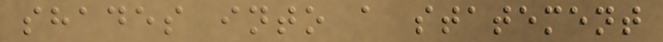shades into a statement
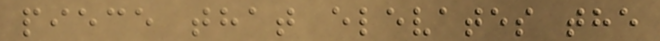piece that elevates the
